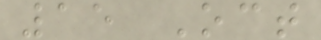15 Oct
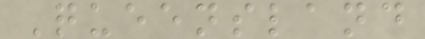Queensland
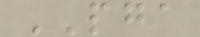PGA
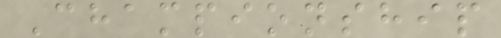Championship
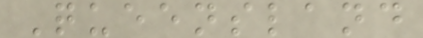Queensland
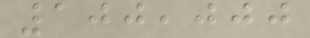100,000
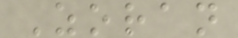Zoran
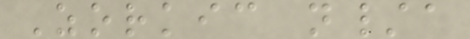Zorkic n/a
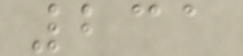231
